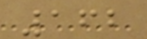162
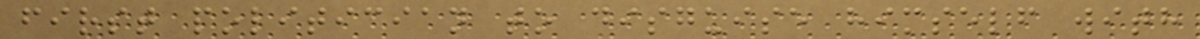first politician to disguise himself with
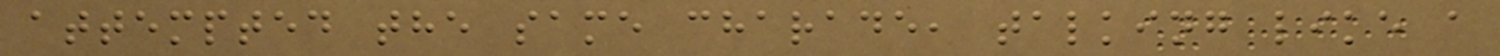attempted the same charade, talking like a
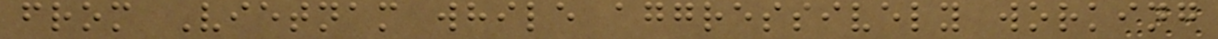from Vietnam while aggressively working
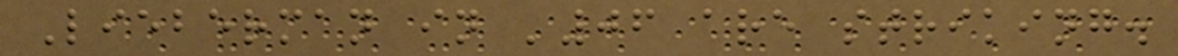Lieberman in '06 are striking.
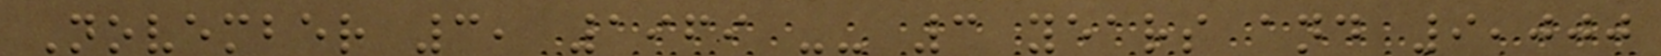November 3, 1969 -- 3 years and 9,000
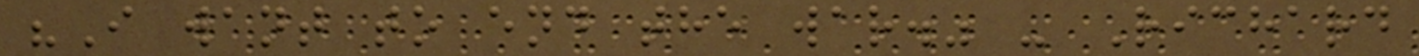"I want to end the war." - Richard
